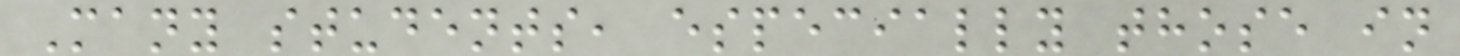Many students, especially those in
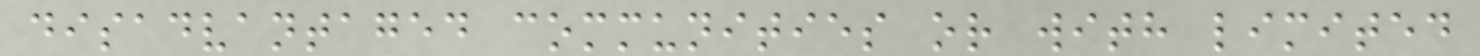disadvantaged communities or with limited
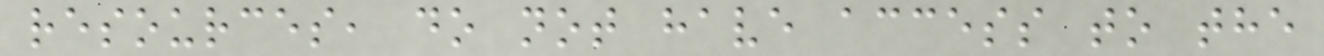resources, do not have access to the
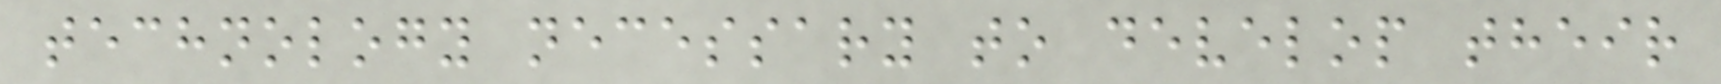technology necessary to develop their
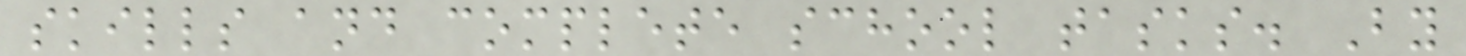skills and complete school tasks. By
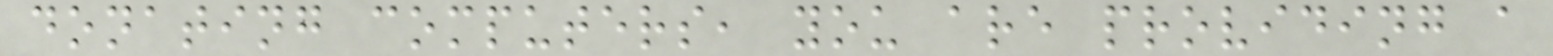donating computers, you are providing a
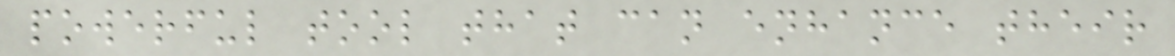powerful tool that can enhance their
